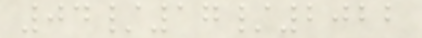04/17/2022
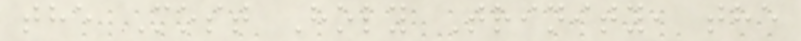the Most Holy Trinity, the
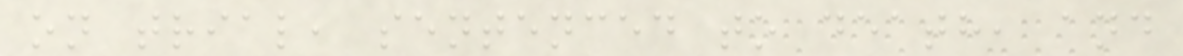on trial, sentenced to death, and
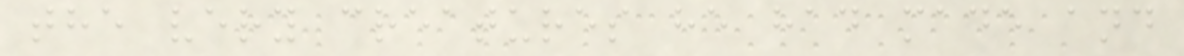the very creatures he had made and
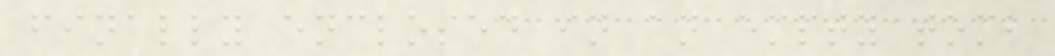finally enclosed in an empty tomb
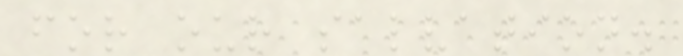for our salvation.
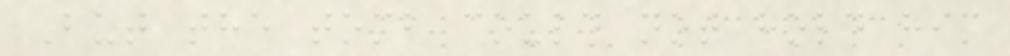But the tomb could not hold him
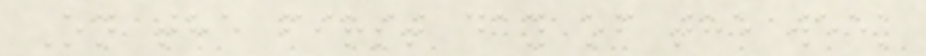On the first day of the week
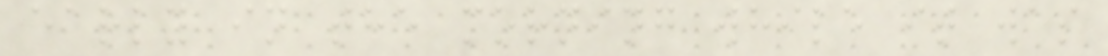early in the morning while it was
